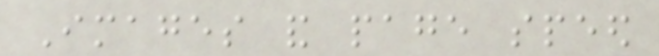Images and page speed
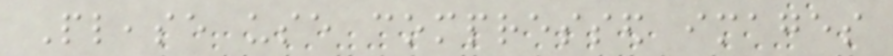Please use compressed images
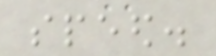speed.
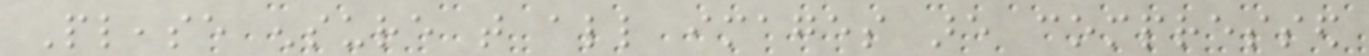Please ensure that all images are compressed
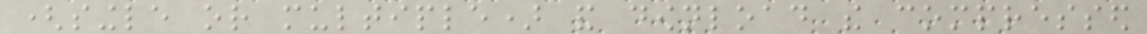(single or multiple) and download the compressed
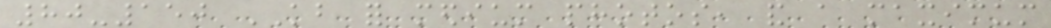80-150 KB for medium photos, and a maximum
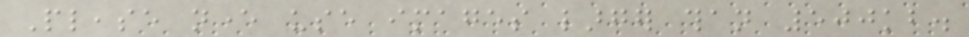Please never use images larger than 500kb.
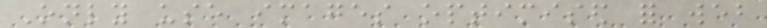Only use images optimised for web
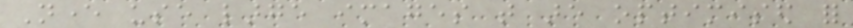Never use large images that are optimised for
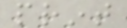print
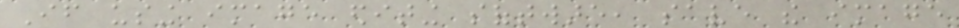If using image editing software, save the image
